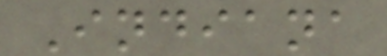Indiana
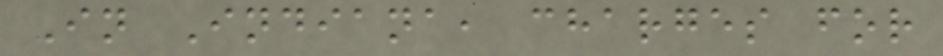In Indiana, charges for
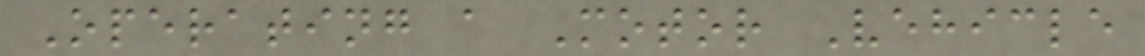Operating a Motor Vehicle
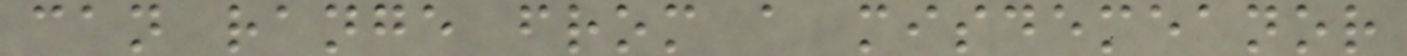can range from a misdemeanor
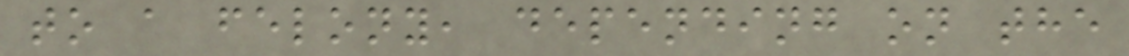to a felony, depending on the
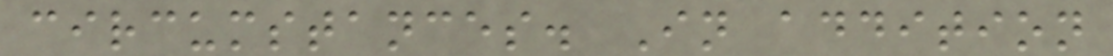circumstances. In addition
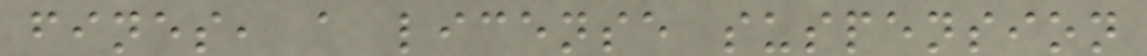fines, a license suspension
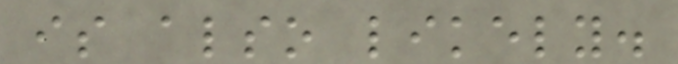is also likely.
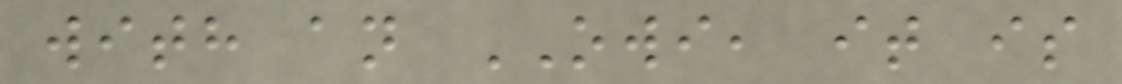with an OWI, it is
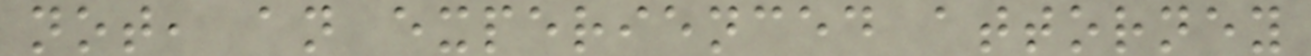not, an experienced attorney
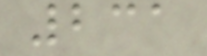231
